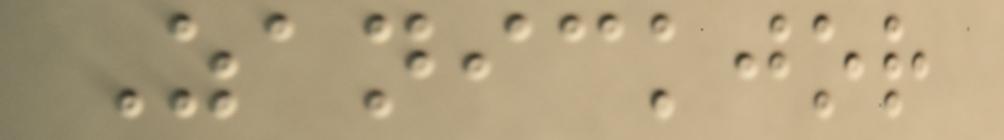Zanickjor
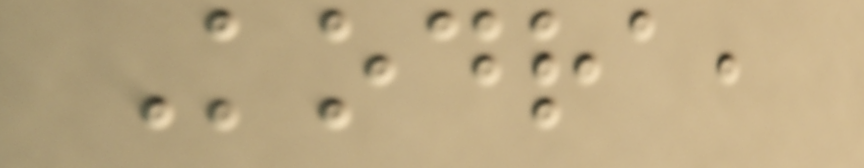Kodra,
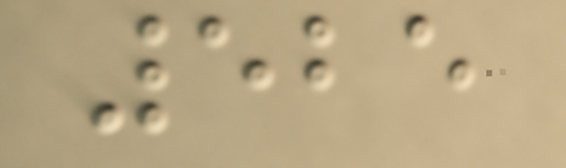525
